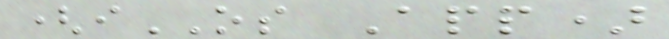(iOS App)
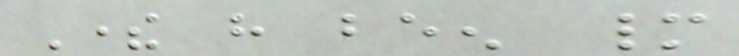There have been many
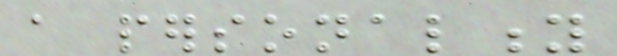a personality
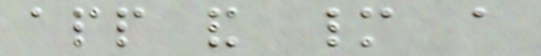app and many a
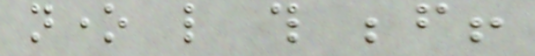none like this before!
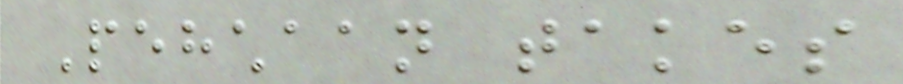Pehchaan takes
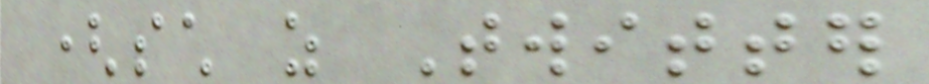(such as Twitter
